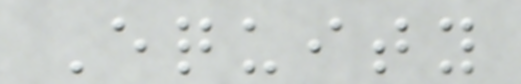Equity
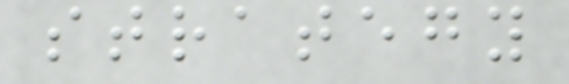strategy
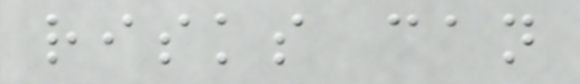risks can
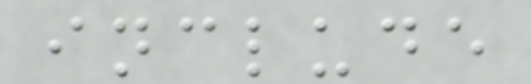include
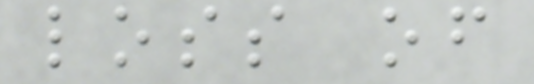loss of
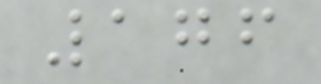176
